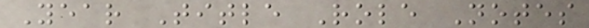Year Title Role Notes
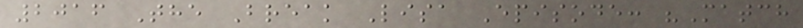2016 The Break Lisa Episode: "Match
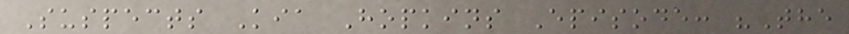Suspects Kia Hopkins Episode: "The
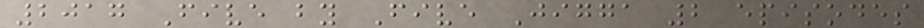2017 Five by Five Jigga 2 episodes
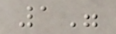1"
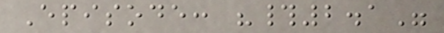Episode: "#2.1"
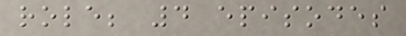role; 4 episodes
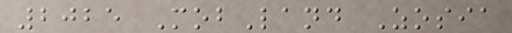2025 MobLand Zosia
